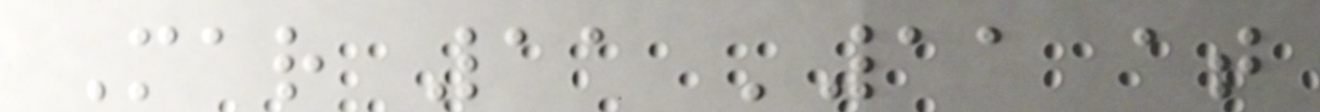Mar 11 '11 at
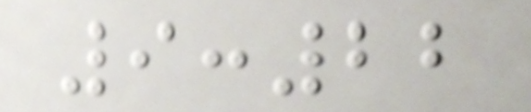9:22
